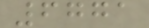6771
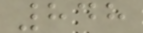848
